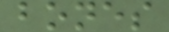bones
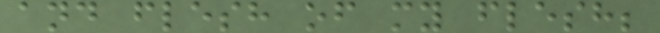and flesh of my flesh;
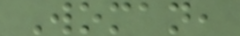Woman,
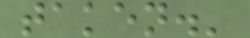taken.'
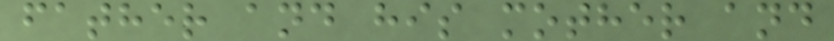father and his mother and
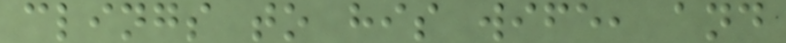clings to his wife, and
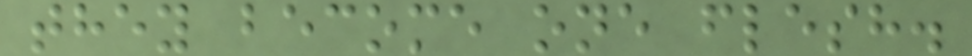they become one flesh.
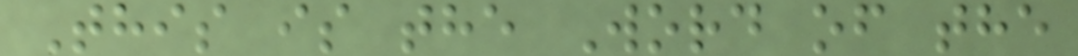This is the Word of the
